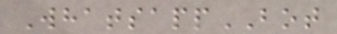WhatsappBOT
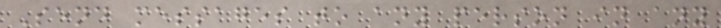Send messages to any person in any
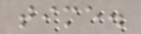time.
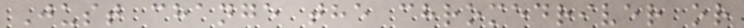Just change the chromedriver or
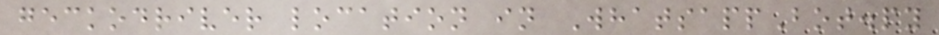geckodriver location in WhatsappBot.py
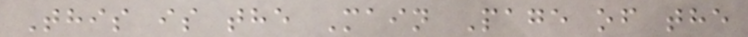This is the Main Page of the
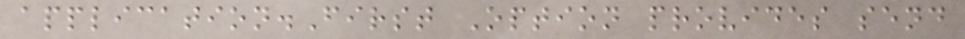application.First Option provides send
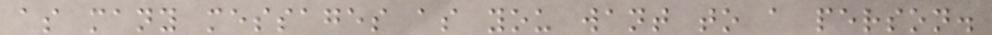as many messages as you want to a person.
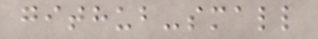github-small
